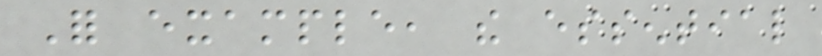For example, the essential
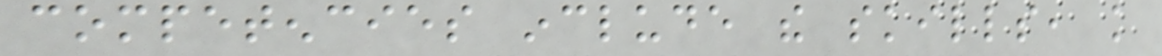competencies include the skills, knowledge
